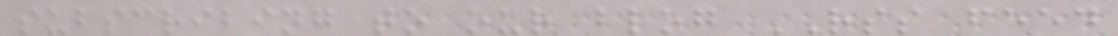subscribing to our blog RSS feed
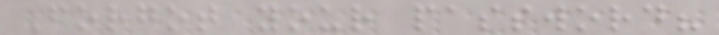Forgot your password?
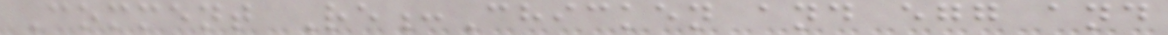Comment Re:Chicken and egg and
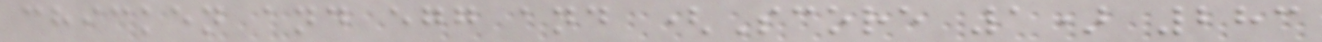chicken and egg and (Score 1) 283
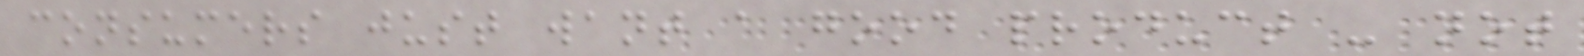consumers just want a good product - not
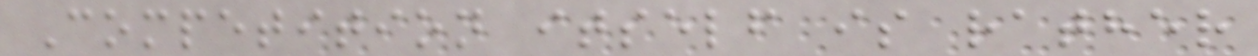Competition itself is rather
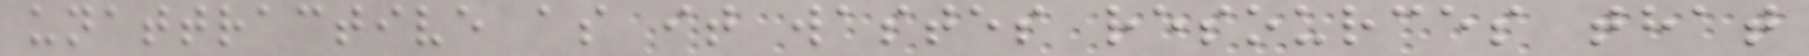unattractive as it wastes resources that
